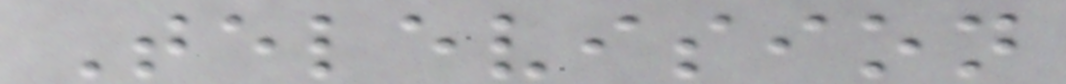Television
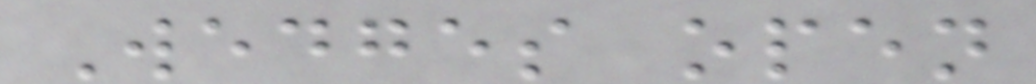Wedges open
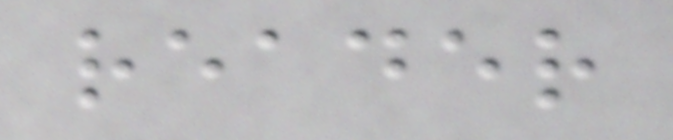reader
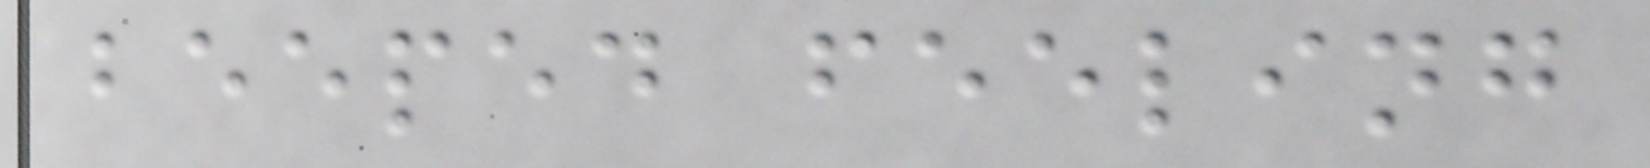beeped feeling
